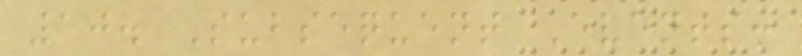10. Subsequent Events:
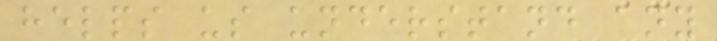helps us understand any
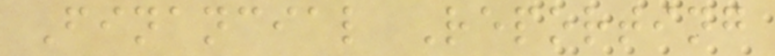Financial Reporting
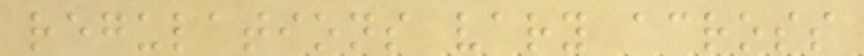regulations vary across
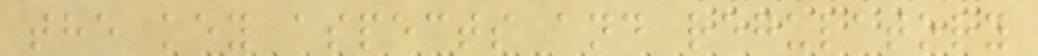the key aspects and regulatory
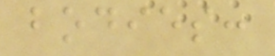bodies:
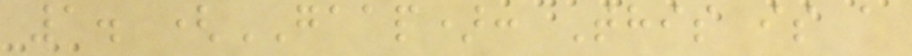1. (GAAP): This is a
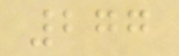277
